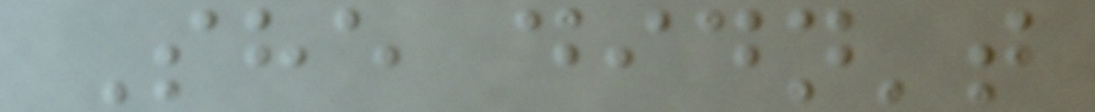She didn't
